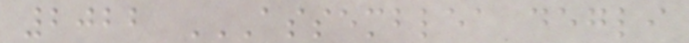2022 ASSEMBLEA DEGLI
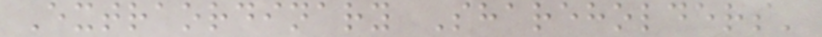Extraordinary Shareholders'
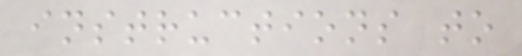instructions to
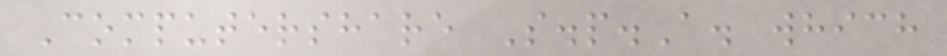Computershare S.p.A. which
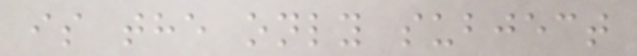is the only subject
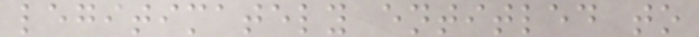legitimately entitled to
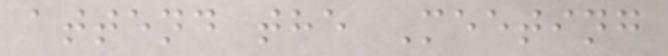attend the Meeting
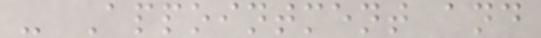- Appointment and
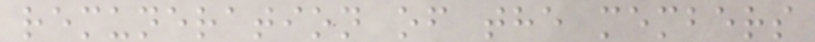remuneration of the members
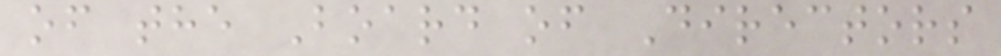of the Board of Directors
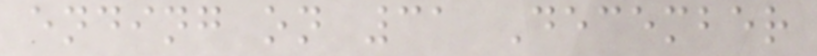ending on 31 December
